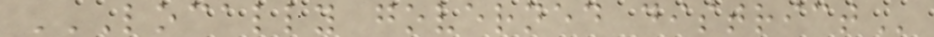LOCALLY GOVERNED DISTRICT
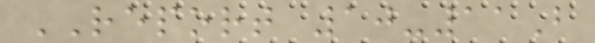REPORT 10-11B
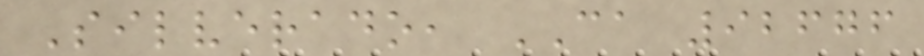Silverado, CA 92676
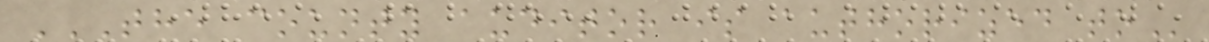THE COUNTY AUDITOR IS AUTHORIZED TO
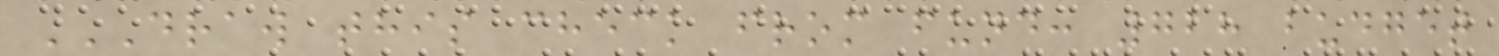DRAW THIS CHECK FROM FUND: 728 BUDGET
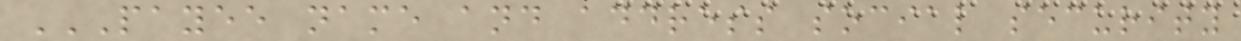PAYEE NAME AND ADDRESS SOCIAL SECURITY
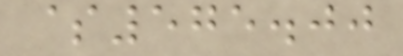$575.00
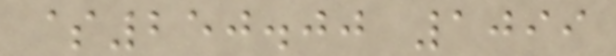$250.00 1099
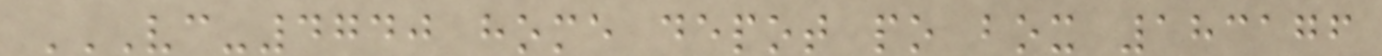VC-4740 HOME DEPOT PO BOX 183176
